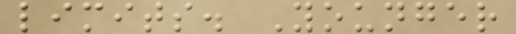limits. Younger
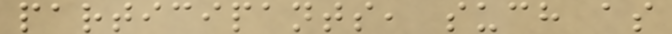participants, such as
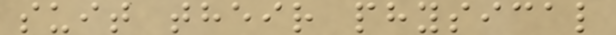suit their physical
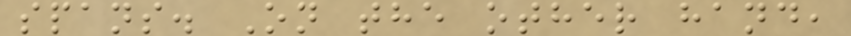spans. On the other hand,
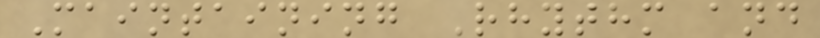Maintaining Rhythm and
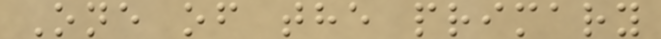One of the primary
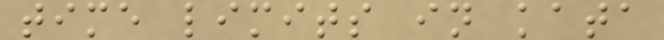time limits in kata
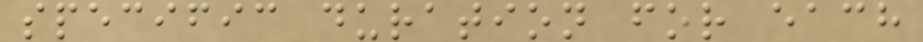specific duration for each
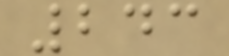243
